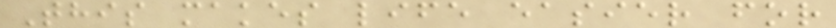This makes life easier for
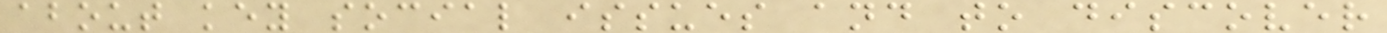about key social issues and to discover
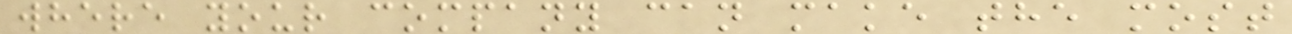where your company can make the most
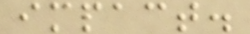impact.
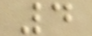4
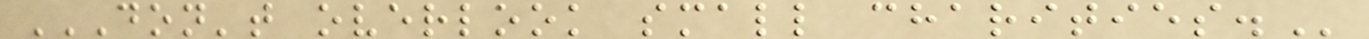DON'T OVERLOOK SMALL CHARITIES.
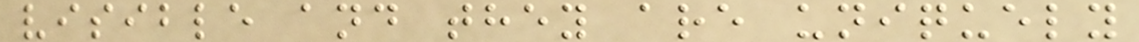visible and they are uniquely
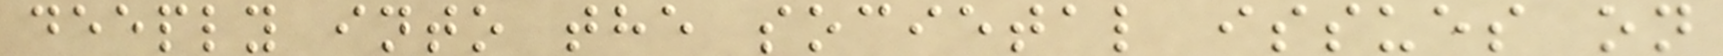deeply into the societal issues on
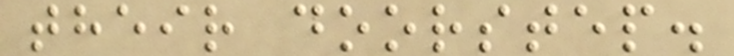their doorstep.
